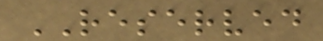RESERVED
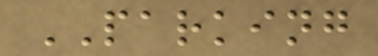PARKING
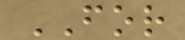FOR
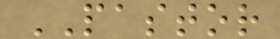PASTOR
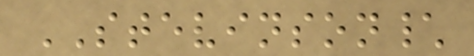STEVINSON\
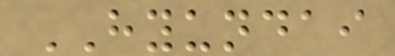HYUNDAI
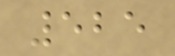525
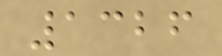1326
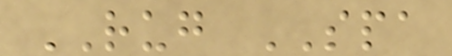RUG SPA
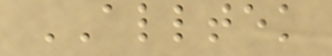ALLTEK
